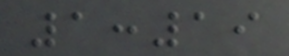1:19
